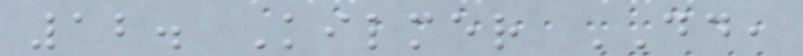12. Kilmer DD,
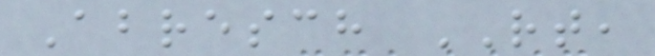Abresch RT,
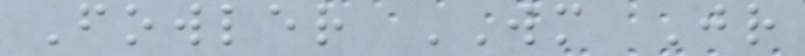Fowler WM Jr
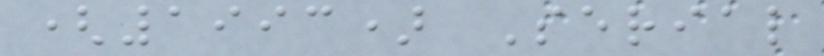(1993) Serial
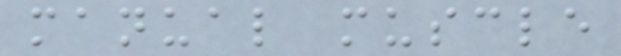manual muscle
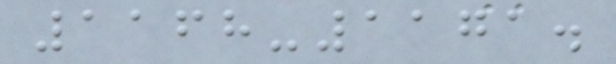1168-1171.
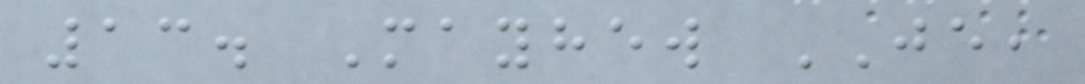13. Mayhew JE,
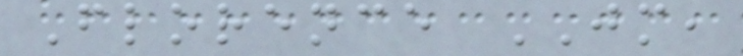Florence JM,
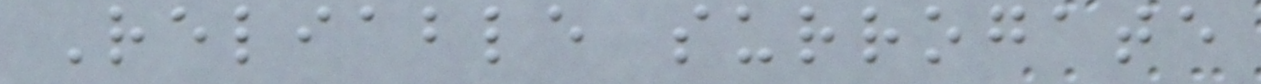Reliable surrogate
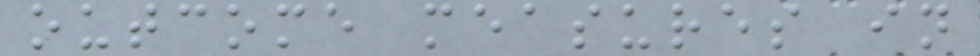outcome measures in
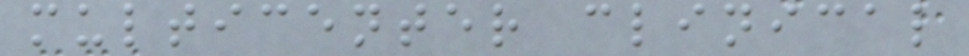multicenter clinical
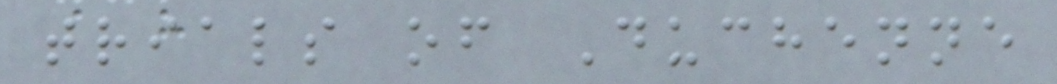trials of Duchenne
